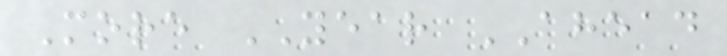More YEAR AHEAD
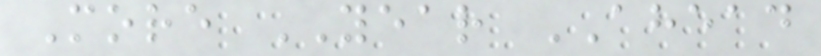More YEAR AHEAD
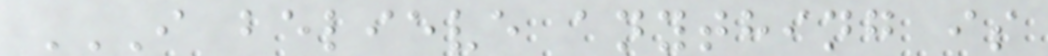I BELIEVE ANYTHING IS
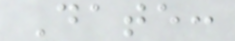Date:
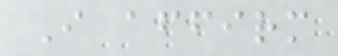I affirm
